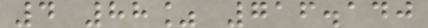4 88% 716.140
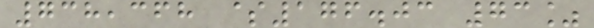738,368 $176.03 73%
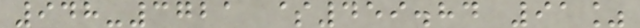948-3721 $459.84 91%
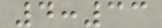4:33
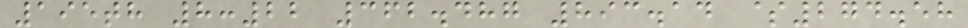195th 8:22 362.487 893.14 $274.58
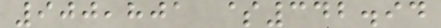900,801 $342.94
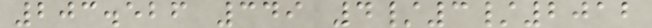203.526 349 4/3/2012
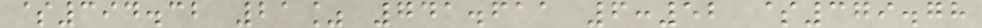$394.32 21% 741.611 6:52 $379.78
